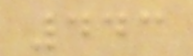443
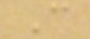C
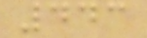443
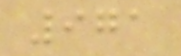971
